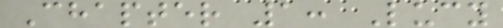Chapter 1: Lucy
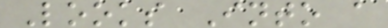Looks Into a
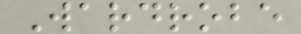Wardrobe
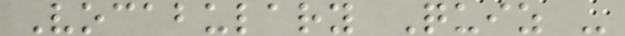Vocabulary Quiz -
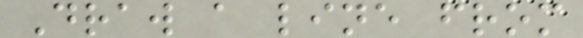Draw a line from
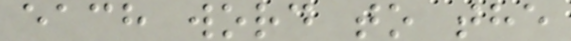each word to the
